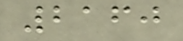2160
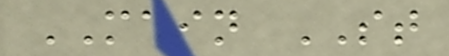MAIN ST
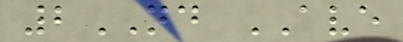2ND AVE
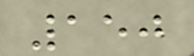150
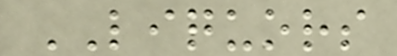LIQUORS
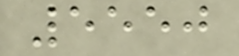5550
